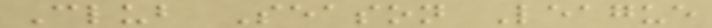Club Season League
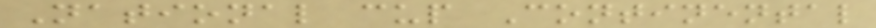National cup Continental
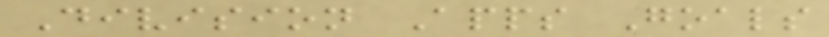Division Apps Goals
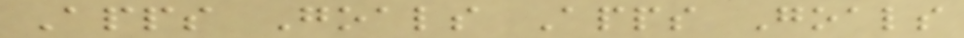Apps Goals Apps Goals
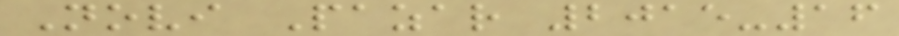Novi Pazar 2015-16
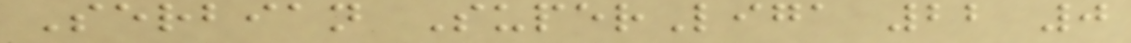Serbian SuperLiga 22 0
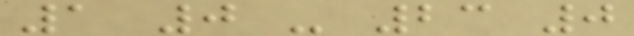1 0 - 23 0
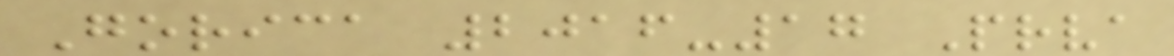Gorica 2016-17 Prva
